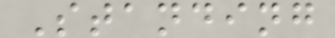Standing
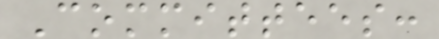Committees:
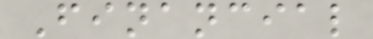Financial
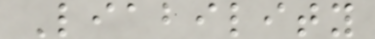Liability
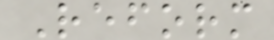Reform
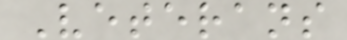Veterans
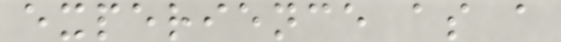experience as a
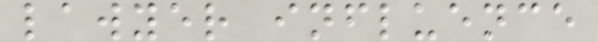lawyer influence
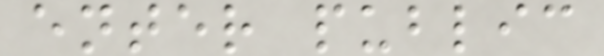enter public
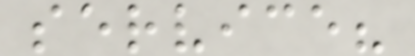service?
